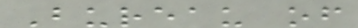Bureau of
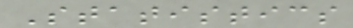Statistics
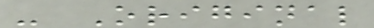- Original
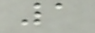1
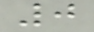0
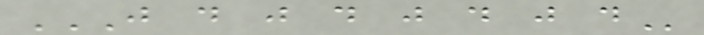J D J D J D J D
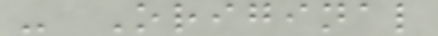- Original
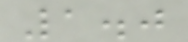1.0
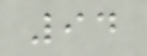94
